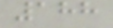188
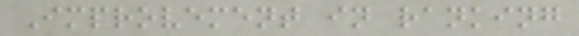Improvement in ranking
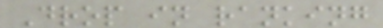Drop in ranking
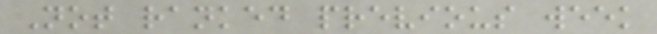Not ranked previous week
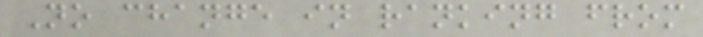No change in ranking from
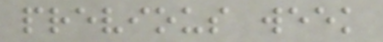previous week
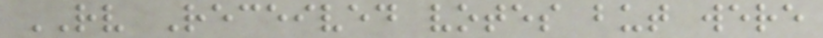RV Received votes but were
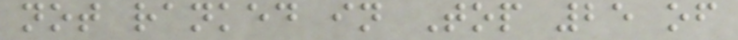not ranked in Top 25 of
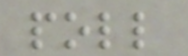poll
